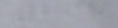295
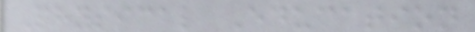Physical Education
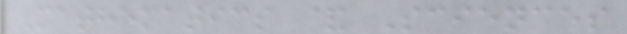Mathematics & Sciences
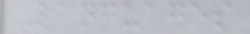Languages
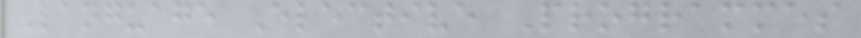Language Elective Programmes
